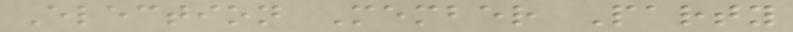Election Member Party
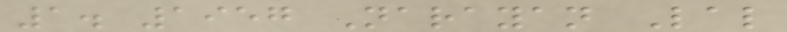1. 1957 Narayan Lal
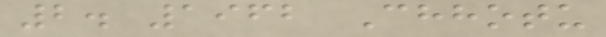2. 1962 Chhotu
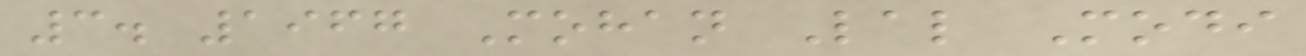3. 1967 Mohan Lal Modi
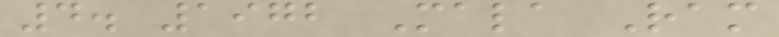4. 1972 Mala Ram
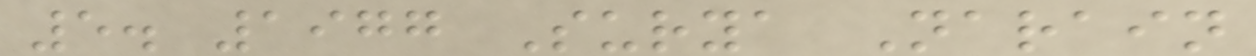5. 1977 Surya Narain
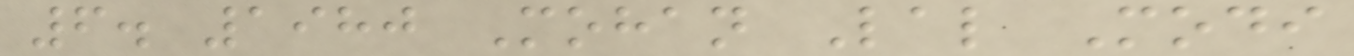6. 1980 Mohan Lal Modi
